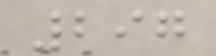297
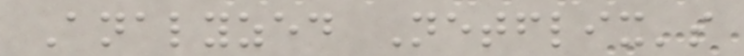Analyzed Netflix's
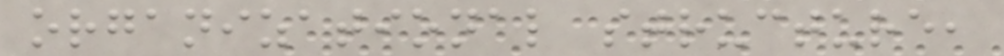organizational structure,
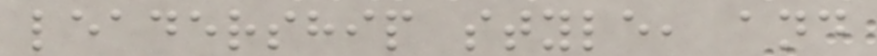leadership style, and
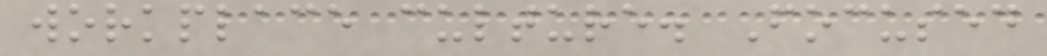workplace culture. Focused
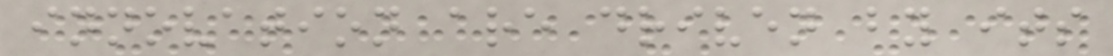innovation are driven by its
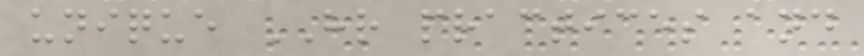unique HR practices and
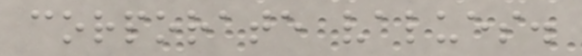corporate values.
